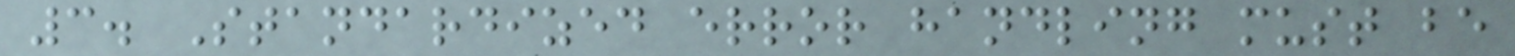3. Standardized error handling must be
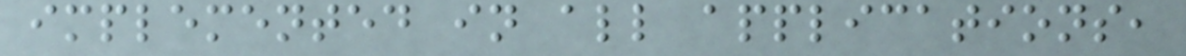implemented in all applications,
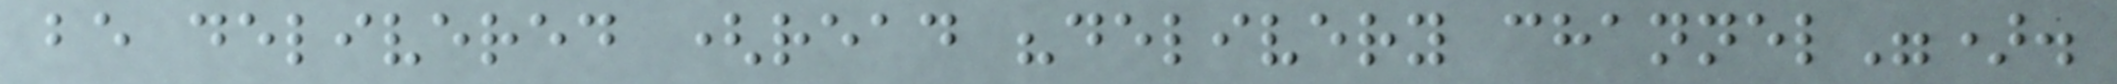be delivered (read "delivery channel").
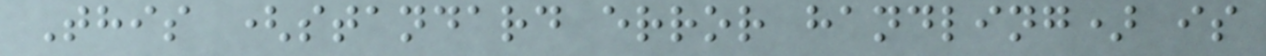This (standard error handling) is
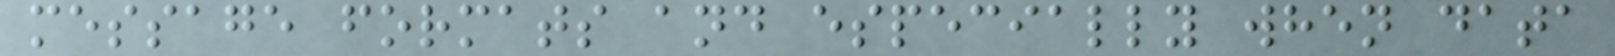message formats and especially when data
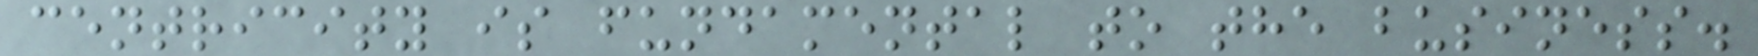centricity is fundamental to the business.
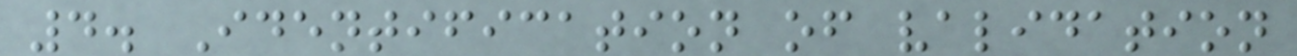4. Identification of validation
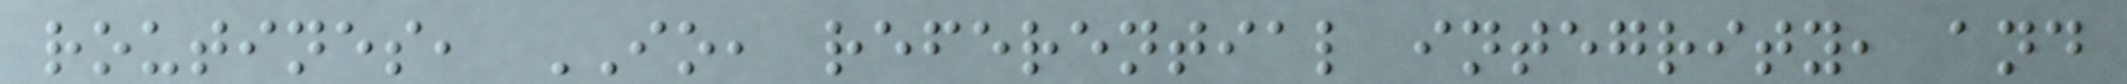routines, IO, referential integrity, and
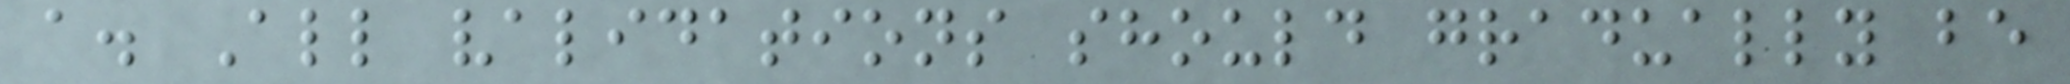a. All validations should gradually be
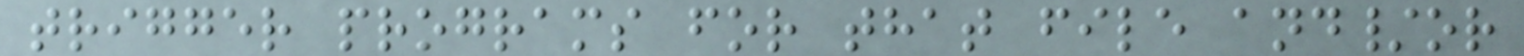trigger programs for that file and/or
